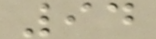94
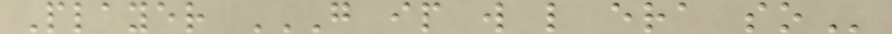Player G IP W L ERA SO
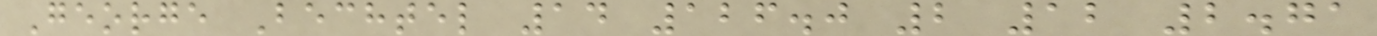George Bechtel 14 126.0 2 12 2.71
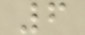6
